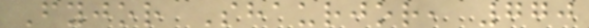Fyjor Shaurjor, 770
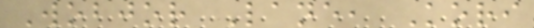Wobjor Lane, Kori
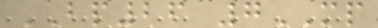BP26 7MP
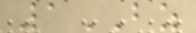1BZ
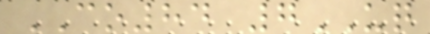CO84 7UQ
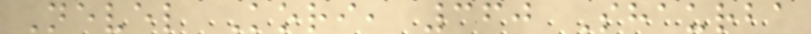Nevel Kori, 360 Shaurba
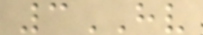3HV
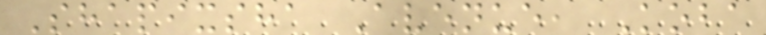Shapixsha Avenue, Koba
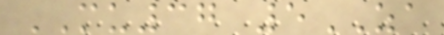MU37 5ZA
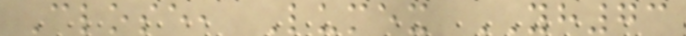Close, Lumex YH73
